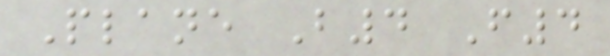Plane B4 F4
